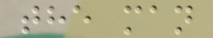the man
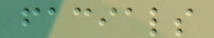facials
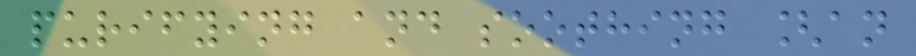purifying and soothing [an
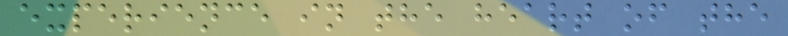experience in the heart of the
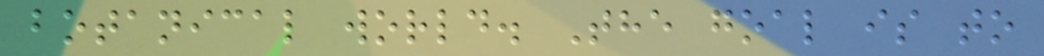botanical world. The goal is to
